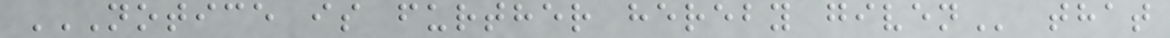NOTICE IS FURTHER HEREBY GIVEN that
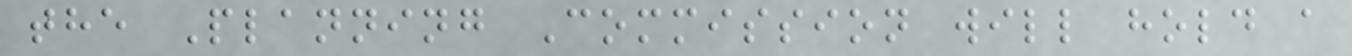the Planning Commission will hold a
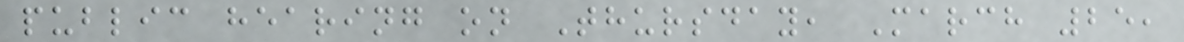public hearing on Thursday, March 25,
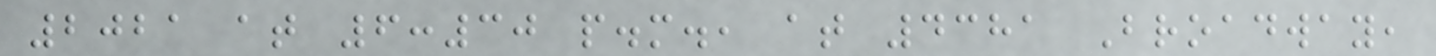2021 at 6:30 p.m., at 4381 Broadway,
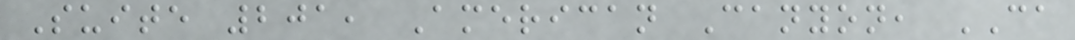Suite 201, American Canyon, CA
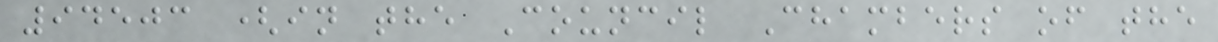94503 (in the Council Chambers of the
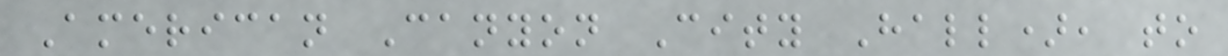American Canyon City Hall), to
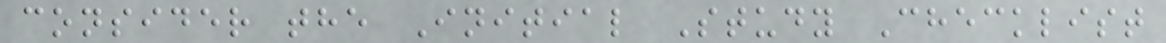consider the Initial Study Checklist
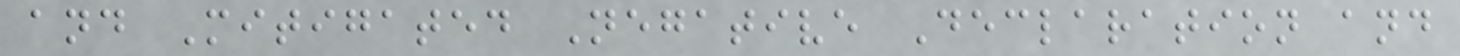and Mitigated Negative Declaration and
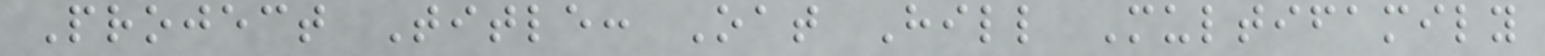Project Title: Oat Hill Multifamily
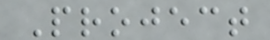Project
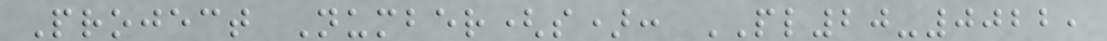Project Number(s): PL20-0022,
